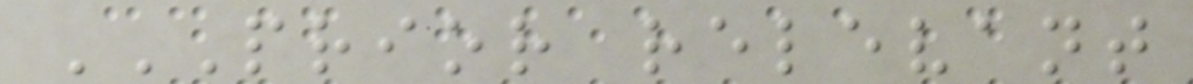PRIOR RELEVANT
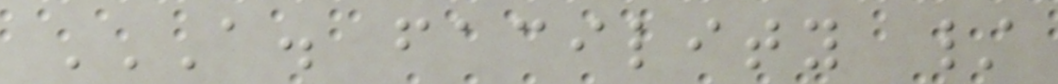A. FACILITY /
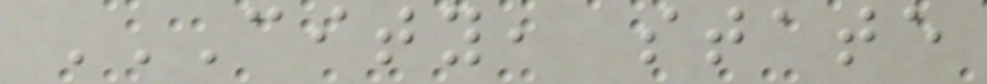CITY, STATE
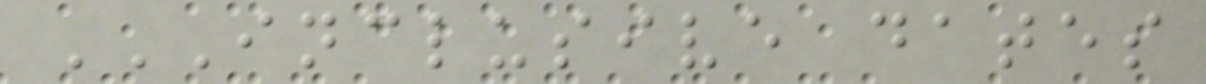INCLUSIVE DATES
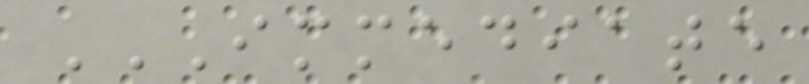IMMEDIATE
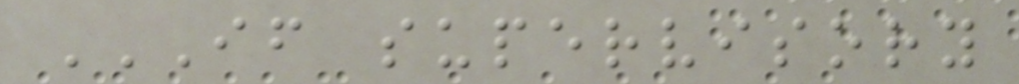IF SUPERVISORY
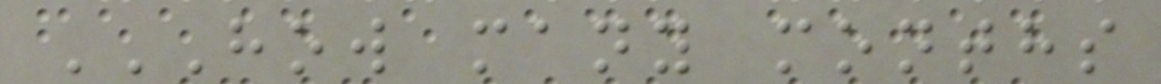HOW MANY MONTHS
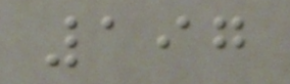197
